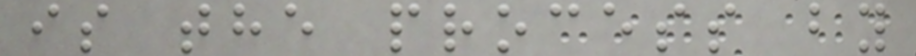is the process by
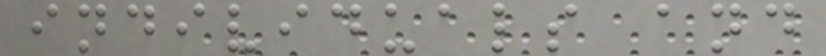individuals and
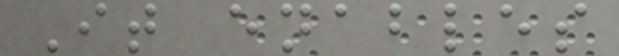It enables
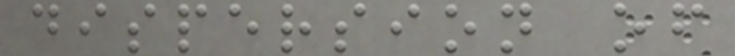dispersion of
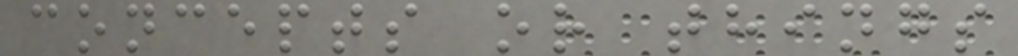concepts or things
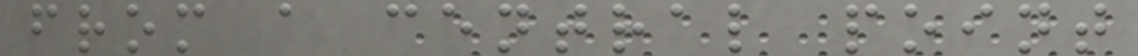from a central point
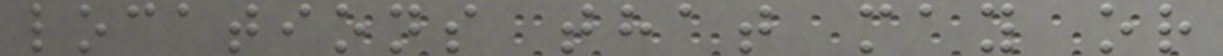locations that may or
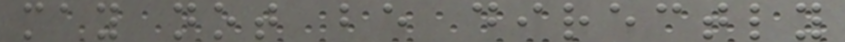may not be directly
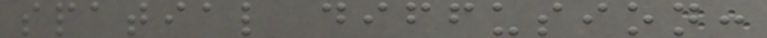spatial diffusion:
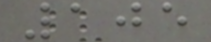105
